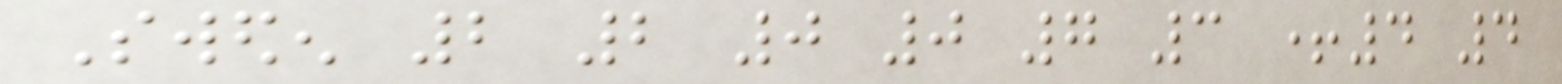Sweden 2 2 0 0 7 3 +4 4
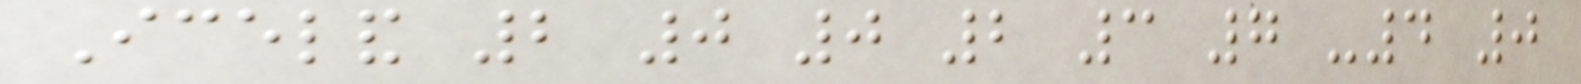Iceland 2 0 0 2 3 7 -4 0
